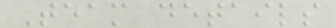Team details
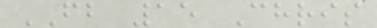FB 15 Chris
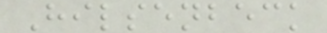Hilsenbeck
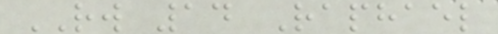RW 14 Raphael
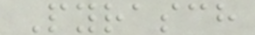Pyrasch
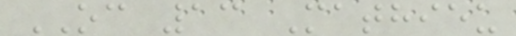OC 13 Mathieu
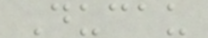Ducau
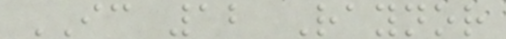IC 12 Raynor
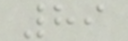89
